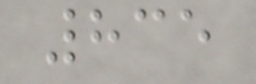835
